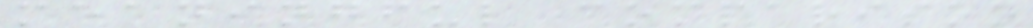meaningful comparison
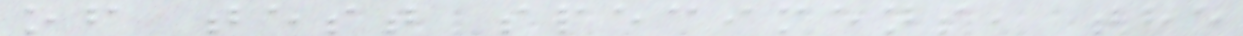of test specimens, the
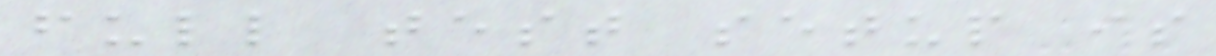full test setup is
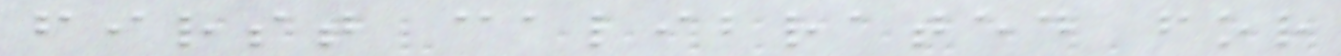first calibrated for
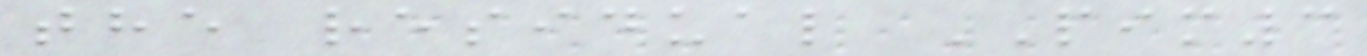the residual PIM3
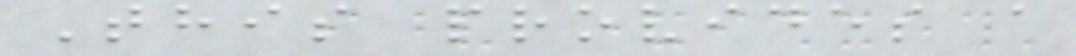This provides a
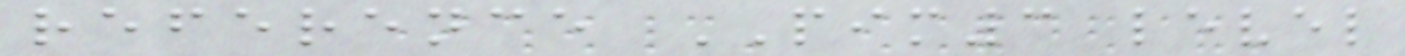reference PIM3 level
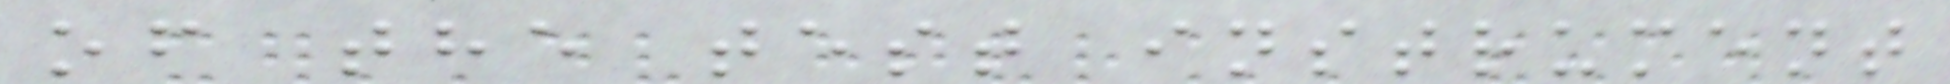of the test instrument
